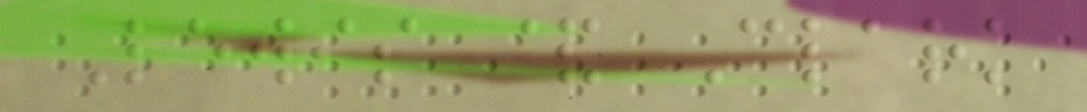Lewis & Clark
